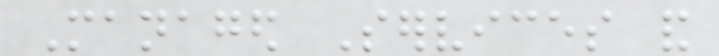Managed Services and
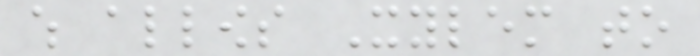which allows Xylem to
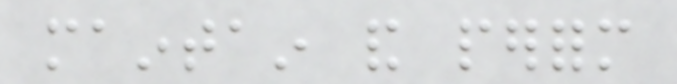maintain and perform
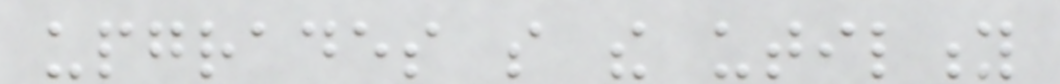upgrades so the utility
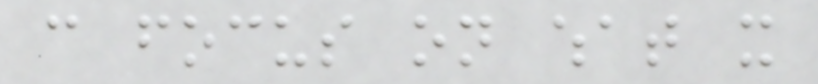can focus on what it
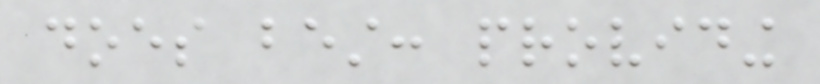does best: providing
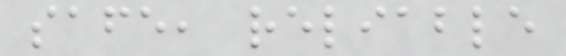safe, reliable
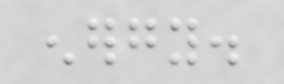energy.
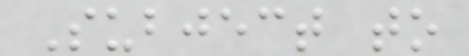Subject to
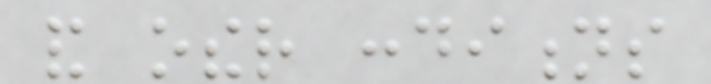and other conditions
